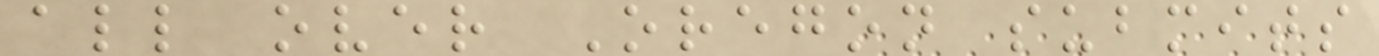all over Oregon submits
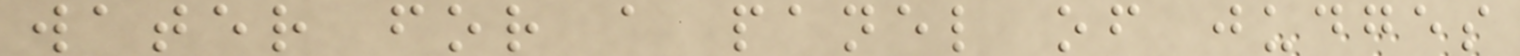water for a panel of judges
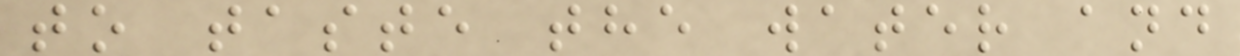to taste the water and
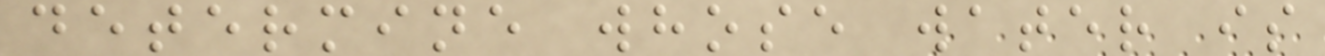determine whose water is
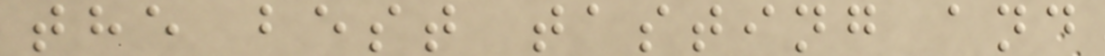the best tasting and
